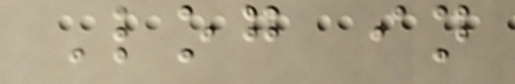Log in
